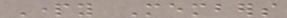Party Members
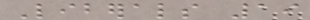Liberals 19
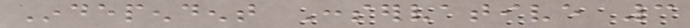Independent Conservative 3
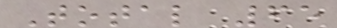Total 65
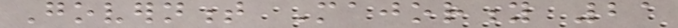Government Majority 21
